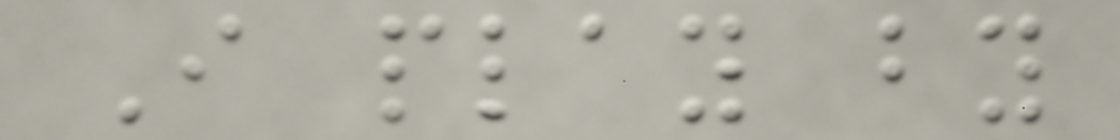I play by
